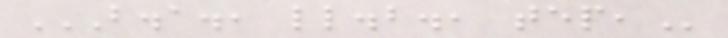B.A., LL.B., TEP,
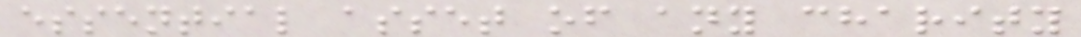essential asset of any charity
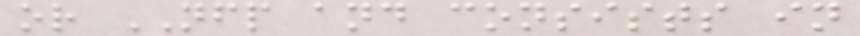or NFP and consists in
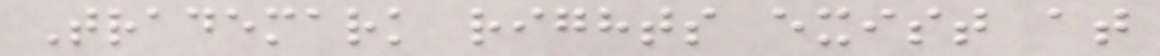Trademark rights exist at
